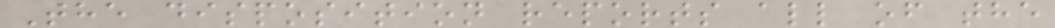The disposition reports all of the
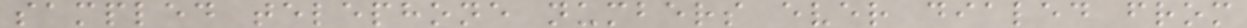sampled telephone numbers ever dialed from
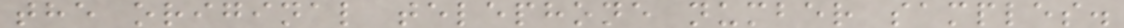the original telephone number samples.
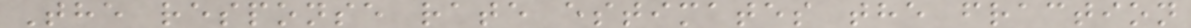The response rate estimates the fraction
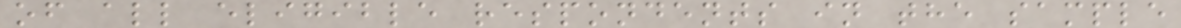of all eligible respondents in the sample
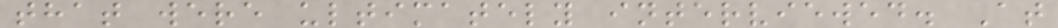that were ultimately interviewed. At
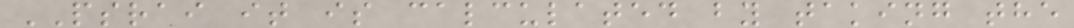PSRAI it is calculated by taking the
